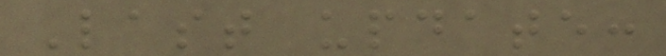Last update:
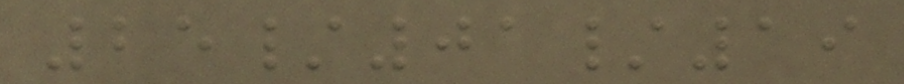25/01/19
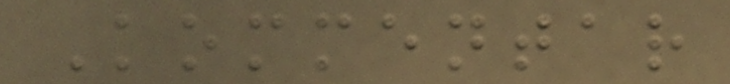Kommentar
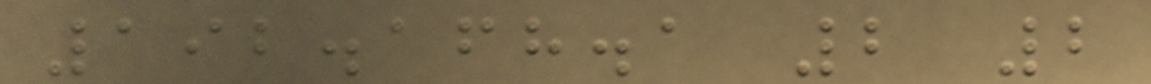192.168.1 2 2
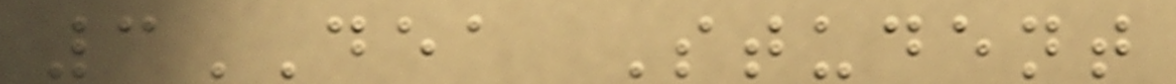3DEA Student
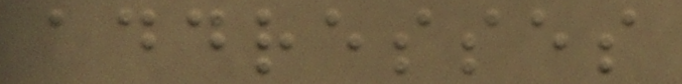addresses
